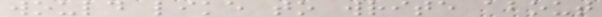would like to write about
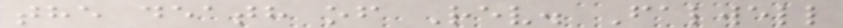the death of Rev. Falwell
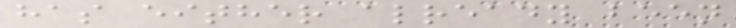has either already been
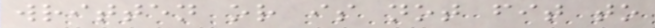written or is not fit to
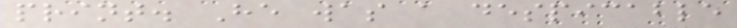print. He was a despicable
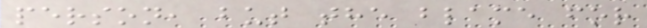person, but the blame for
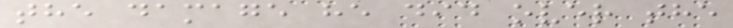the damage he did over the
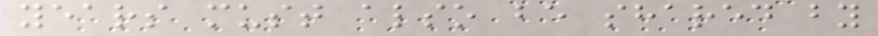years must also be shared by
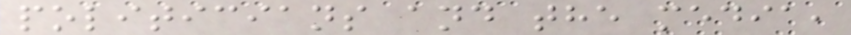politicians and the media,
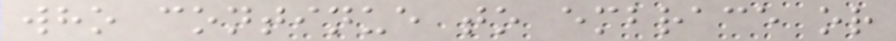who continue to embrace or
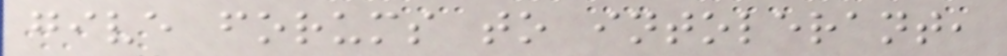give forums to intolerant,
